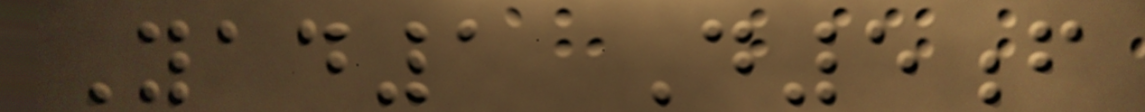Yad1 D5f
